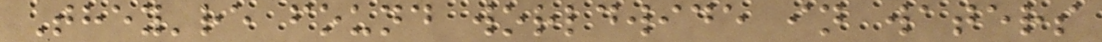They're found worldwide in waters
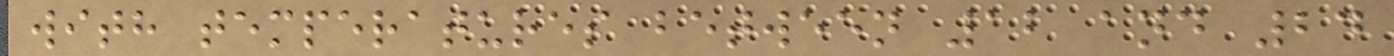with temperatures between 12 and 24
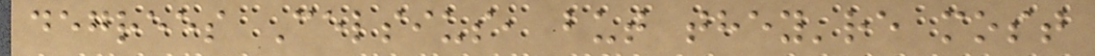degrees Celsius, but they're most
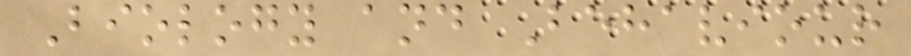Biology and Behaviour
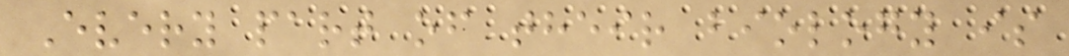Every part of their biology is
